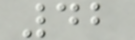42
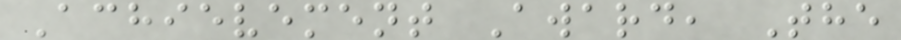Achievement Award, The
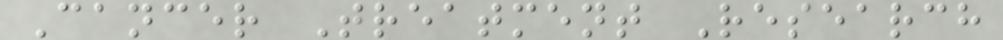Cancer Treatment Research
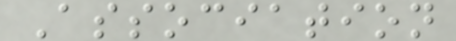Association
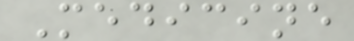Medicine
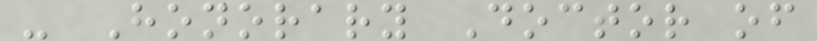- Honorary Doctor of
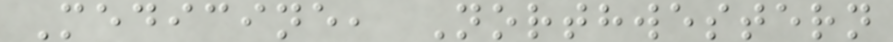Medicine, Northwestern
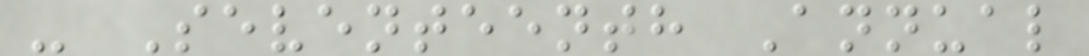- Seventeenth Annual
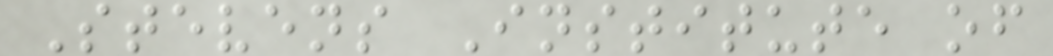Stevens Institute of
